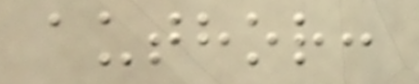author:
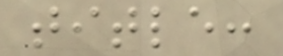title:
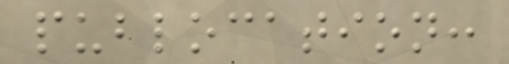publocation:
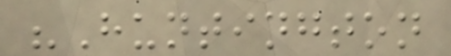"Huntington
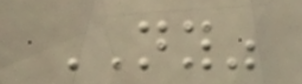NY"
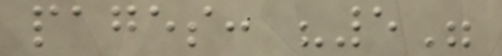pages: "5"
